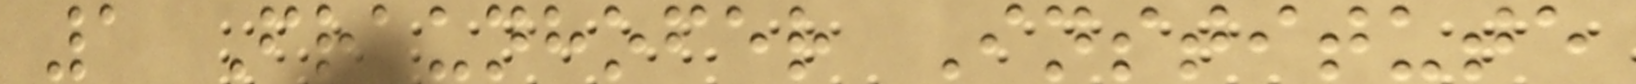1 Fraunhofer Institute
